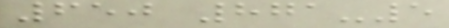650 871-5
